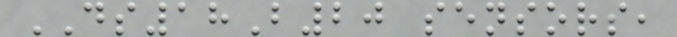DS18B20 sensors,
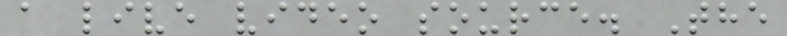a live video source. The
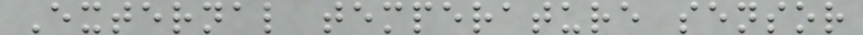External temperature sensor
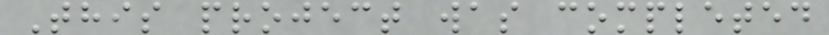This project was completed
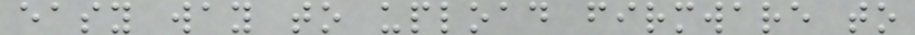easy way to upload firmware to
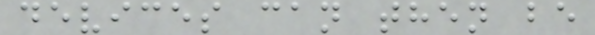devices can then be
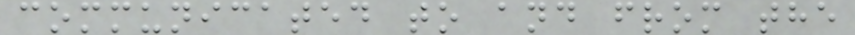communicated to and from the
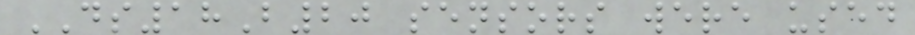DS18B20 sensors were used
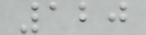120
